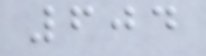604
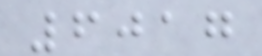6017
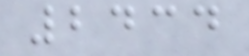2434
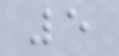5
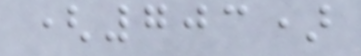(703)
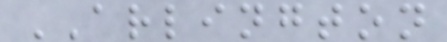ARLINGTON
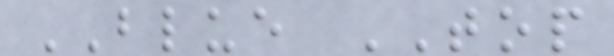BLUE TOP
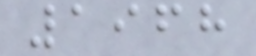1968
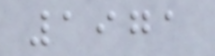1971
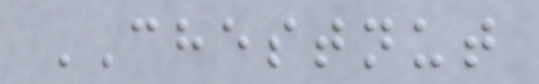CHESTNUT
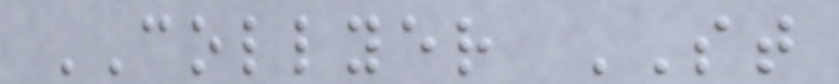COLLYER ST
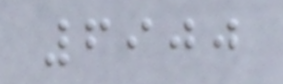6900
